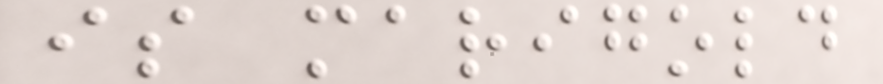is marigold
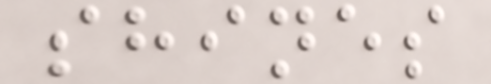shines
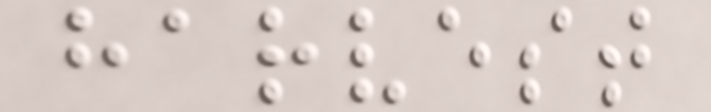harvest
